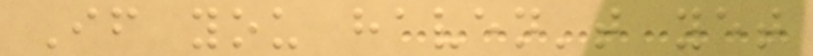If you haven't yet
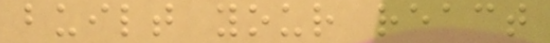built your react
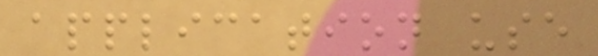application use
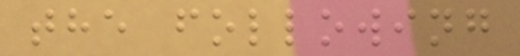the following
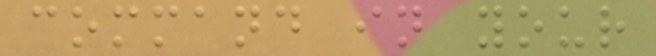command in your
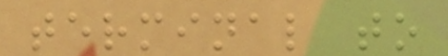terminal to
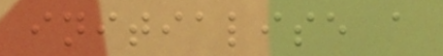initialise a
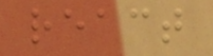react
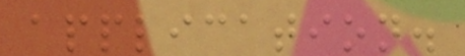application.
